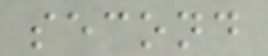second
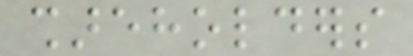shareholders
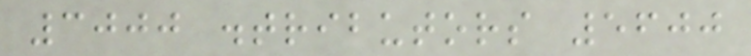3000 distributors 5600
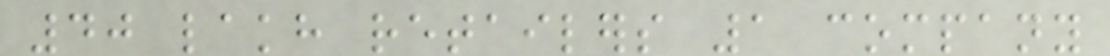40 lakh retailers 1 company
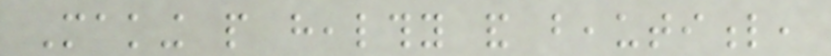Making people healthy and beautiful,
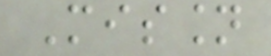Mission
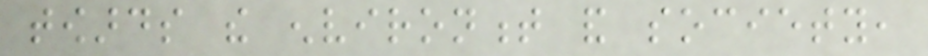towards the environment and society,
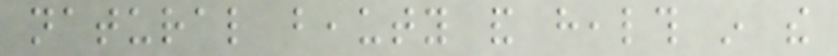natural beauty and health in the
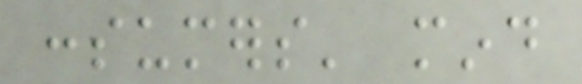consumers' mind
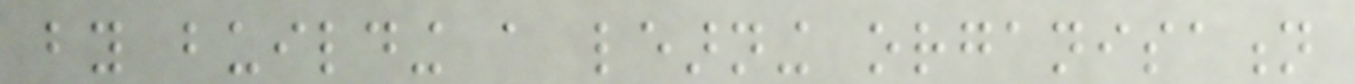by building a learning organisation
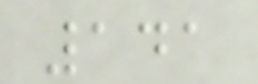141
